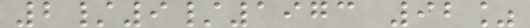2/9/1973 92%
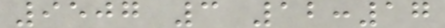9507 3 12:17
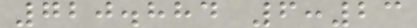720.884 6:23
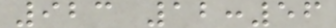923 12:56
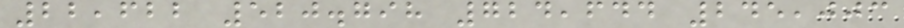22,622 520.798 724,644 245,003
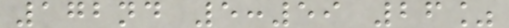172nd 5:59 26%
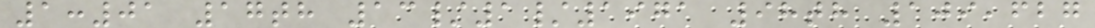1:01 17th 13/1/1971 98th 109,627
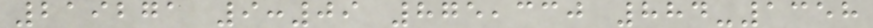219271 9:09 875,330 884-1358
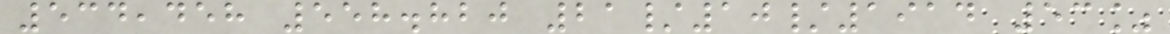534,458 558.820 21/10/1914 53%
